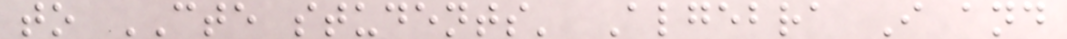to CTE students' Algebra I and
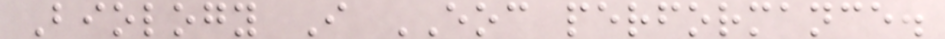Biology I EOC performance.
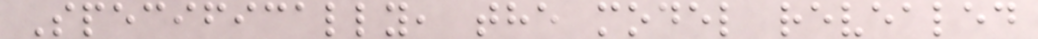Specifically, the model revealed
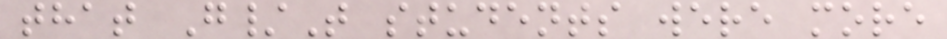that G/T students were more
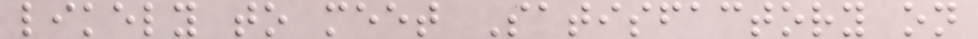likely to meet Satisfactory on
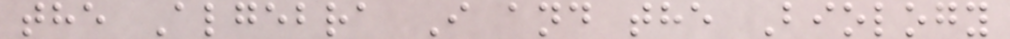the Algebra I and the Biology
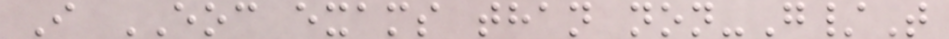I EOC exams than non-G/T
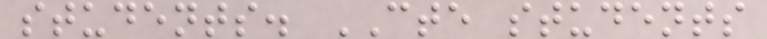students. CTE students
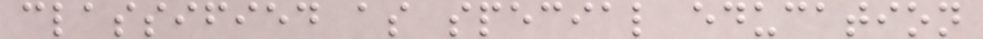classified as special education
